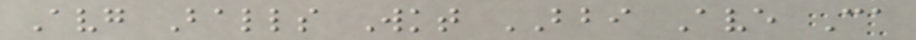Avg Balls Wkt BBI Ave Ca
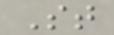St
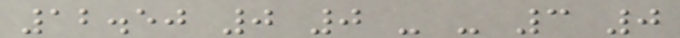12.50 0 0 - - 3 0
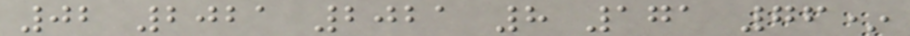02 2021 2021 8 171 76*
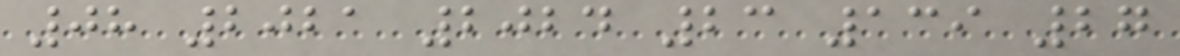08 2021 2024 23 139 27
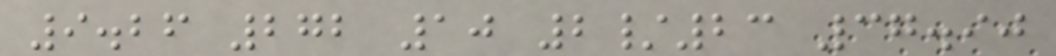9.26 272 10 2/23 37.90
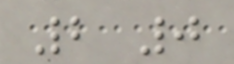2 0
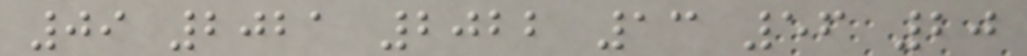09 2021 2022 13 56 20
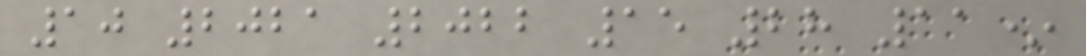10 2021 2022 15 28 11*
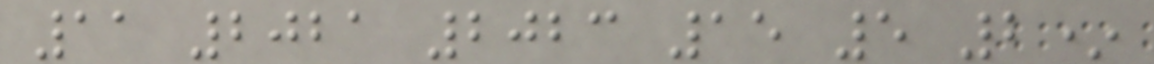11 2021 2023 15 5 2*
